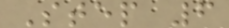Step 6
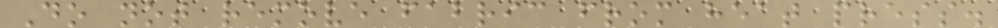Do not remove fabric from heat press.
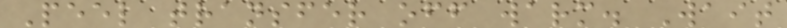Peel transfer off warm. Wait
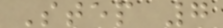Step 7
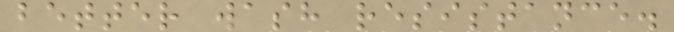better wash resistance.
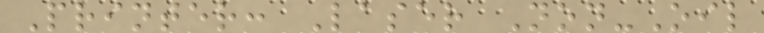Printer: Laser Non-Oil
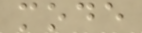mode
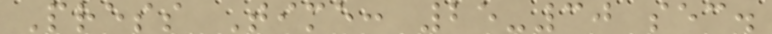Press Time: 25-30 sec.
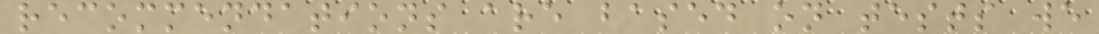recommendations are based on tests we
